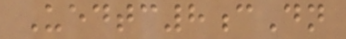Uedtc8cDn
